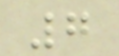7
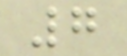7
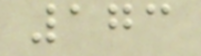173
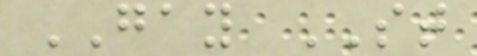GAY ST
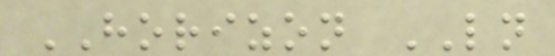HORIZON LN
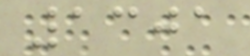1301
